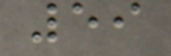59
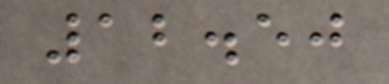12.50
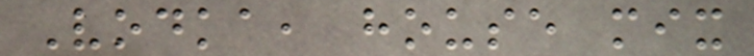Vodka, house mix
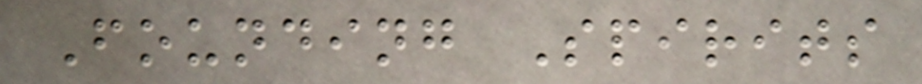Founding Spirits
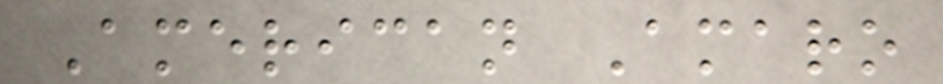American Amaro
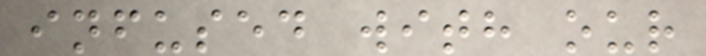infused with our
